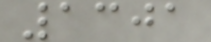1301
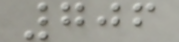706
